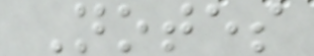Notes
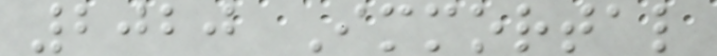2020 Immortal
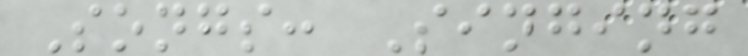Songs: Singing
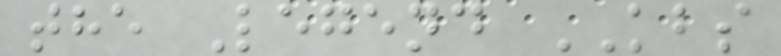the Legend KBS
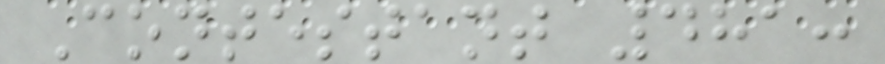Contestant 481:
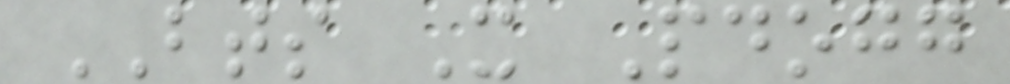BTS X Pdogg
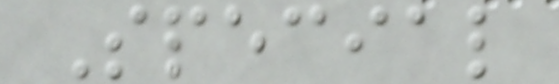Special
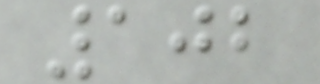102
